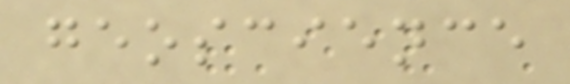geoscience
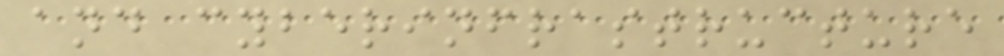and cyberinfrastructure
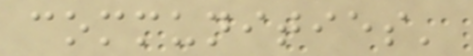communities'
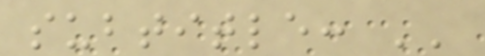subtitle: ''
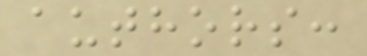authors:
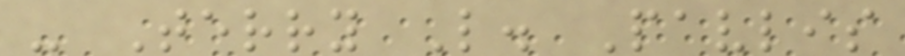- Terry L. Pavlis
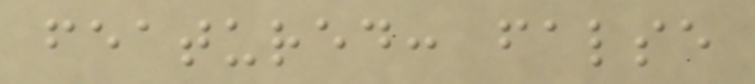featured: false
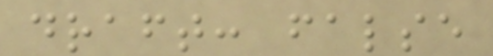draft: false
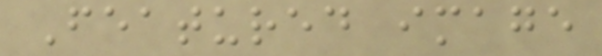Featured image
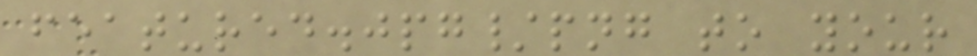featured.jpg/png to your
